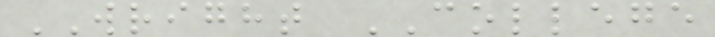WRIGHT COLLEGE
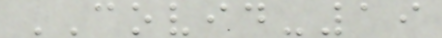COVID-19
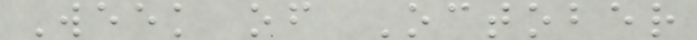Week of October
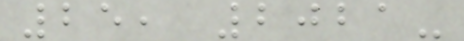25, 2021-
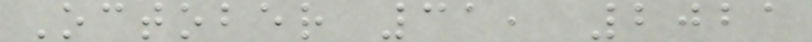October 31, 2021
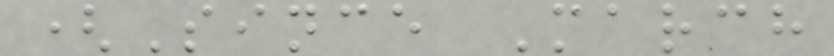(Since March
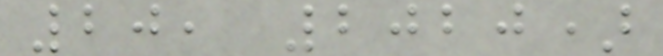20, 2020)
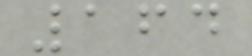164
